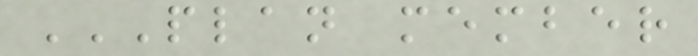PLAN MEMBER
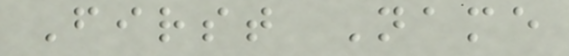First Name
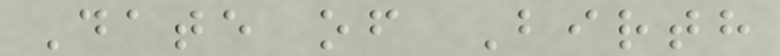Date of Birth
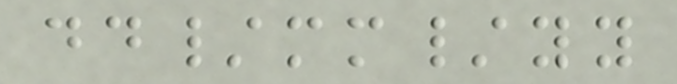dd/mm/yy
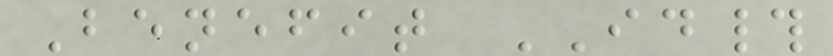Benefit ID#
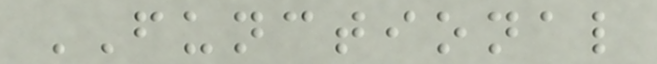FUNCTIONAL
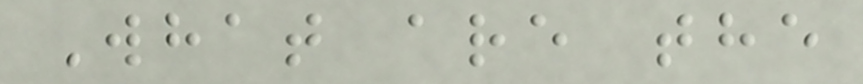What are the
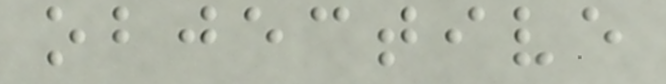objective
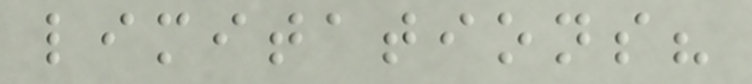limitations?
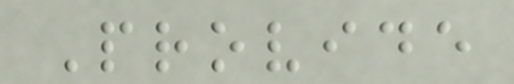Provide
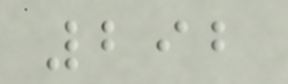292
